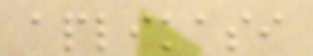aplikasi
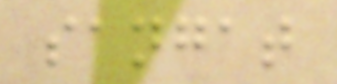sangat
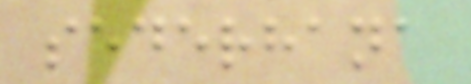sederhana
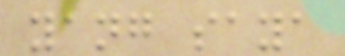yang saya
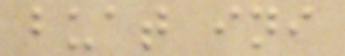buat ini
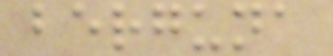berguna
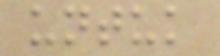untuk
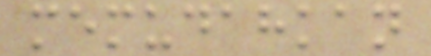memudahkan
